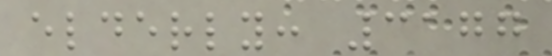elderly: 3177
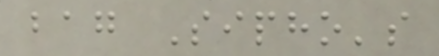bag Sipho's
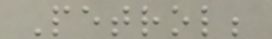Petrol;
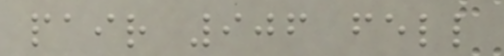pair 906 fell
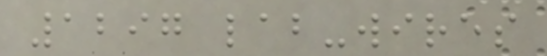1297 lab-wires
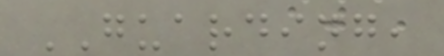GUARDING,
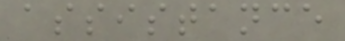assistance
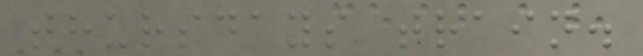thursdays train.
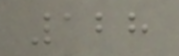128
